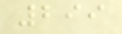299
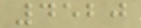4520
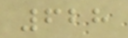628
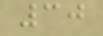30
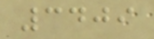3409
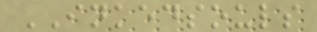INKEDSOULS
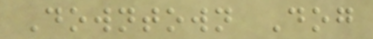Downtown Dog
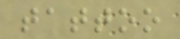tattoo
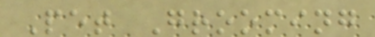Pet Grooming
